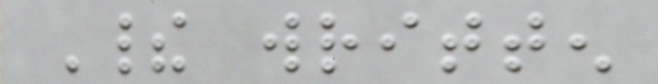Their written
